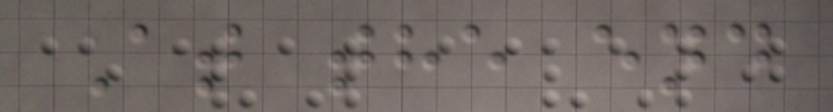At the end
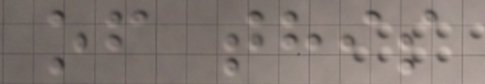of this
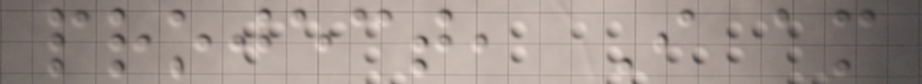project, I am
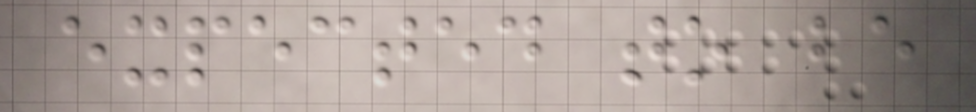expected to be
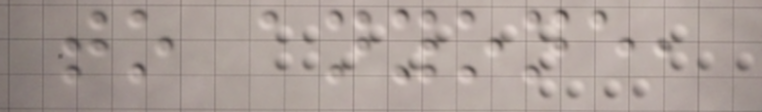to anyone,
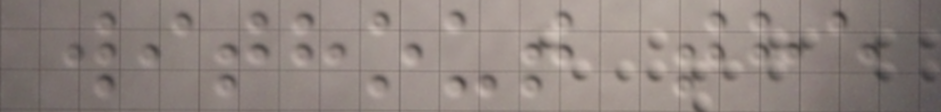without the
